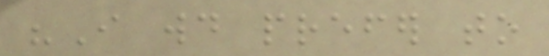"I would prefer to
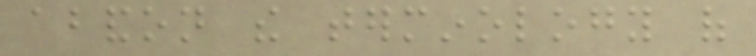abandon the terminology of
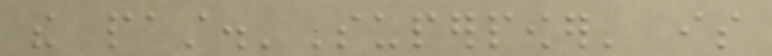the past.'Superpower' is
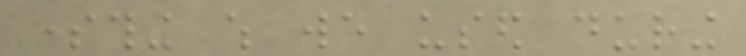something which we used during
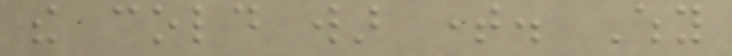the cold war time. Why
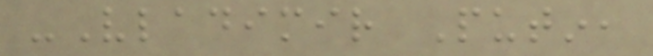-Vladimir Putin,
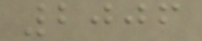2006
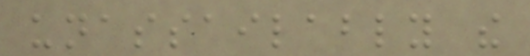unassailably the
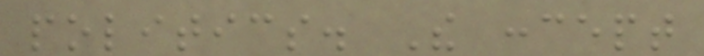politics. The concept
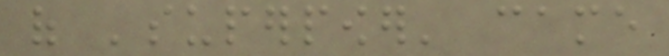of 'superpower' came
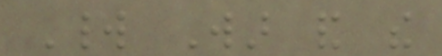World War and the
